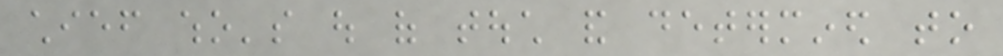chief who's out of touch and determined to
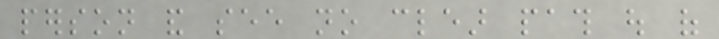person and see no clear path out of
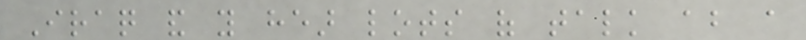Iraq and you hear lots of talk about a
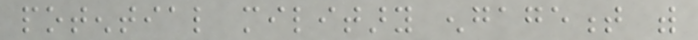potential military engagement with
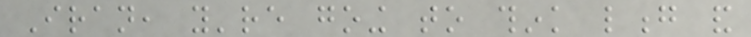Iran, you're going to think long and
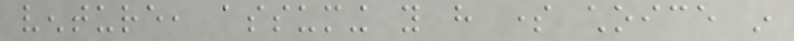venture, assuming you have some choice in
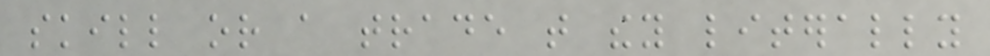skill or a trade that they literally
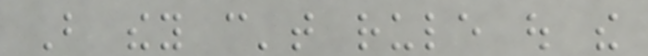But they can't rule out the
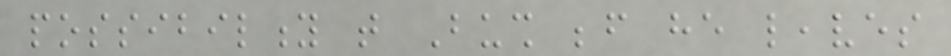possibility that Bush before he leaves
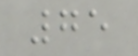75
